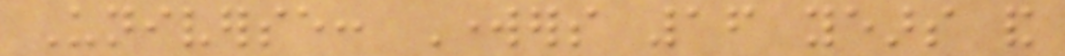Universe: Workers 16 years and
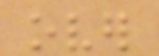over
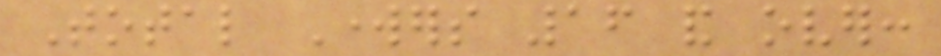Total Workers 16 and over:
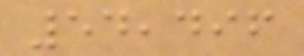54,496
